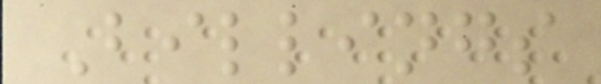Billings
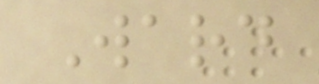Ward
